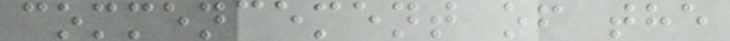commencement of the
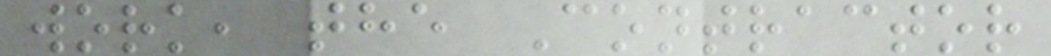work, the Contractor
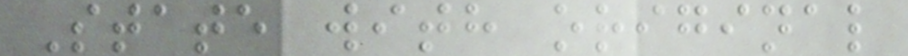State with original
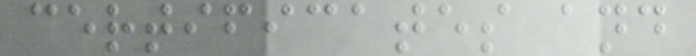certificates and
